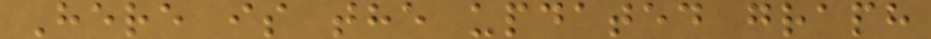Here is the updated graph
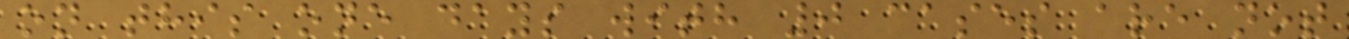on this one days with 0 cases are not
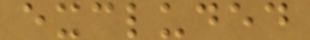excluded
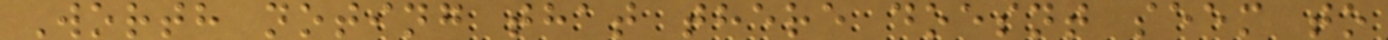Worth noting that there doesnt seem to
